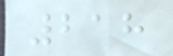218
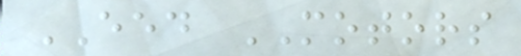EED MOTORS
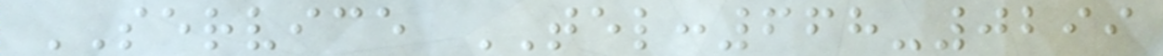SERVICE TEL:668-0299
